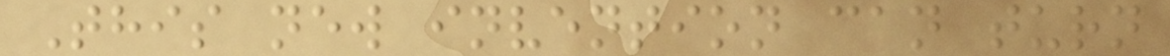This new invention can turn
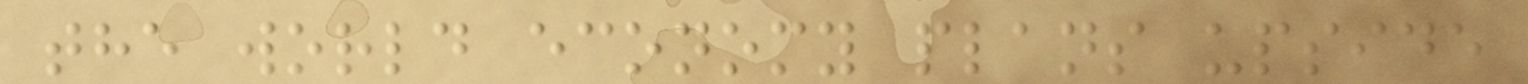the world economy plans upside
